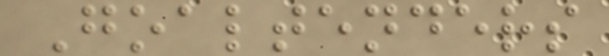Goaltenders
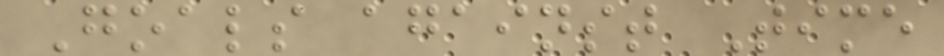Goals against Time
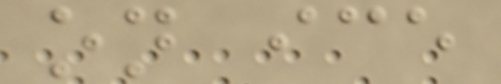on ice
